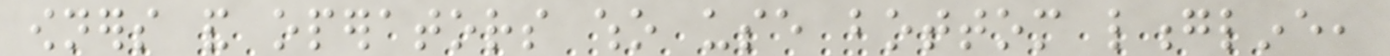owners and operators who use bottom longline,
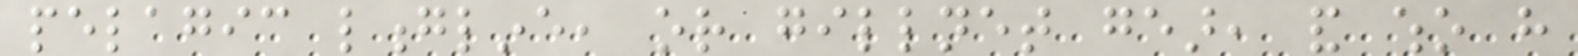pelagic longline, or gillnet gear, and who have
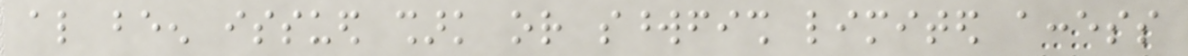also been issued shark or swordfish limited access
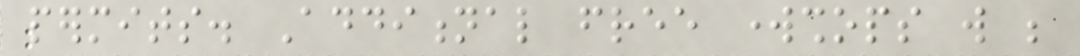permits. Additional free workshops will be
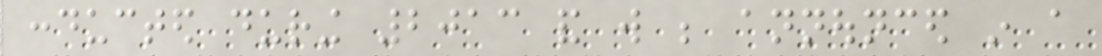conducted during 2013 and will be announced in a
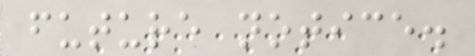future notice.
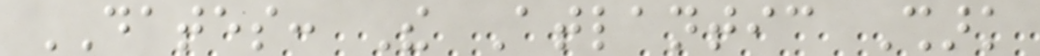DATES: The Atlantic Shark
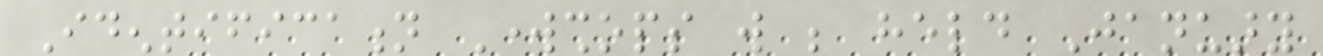Identification Workshops will be held January
